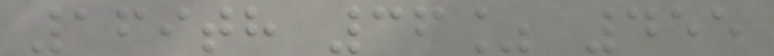169th 36% 455
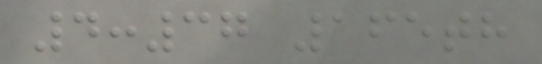4:37 165th
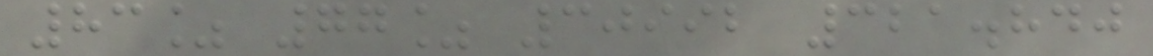83% 77% 30992 321.840
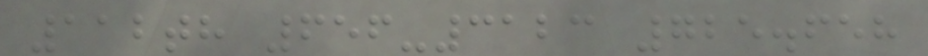112th 656-3123 725.658
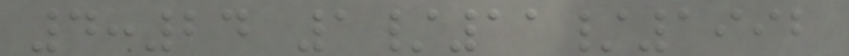4:24 1/11/1992
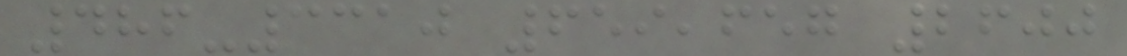486-3310 659,657 2600
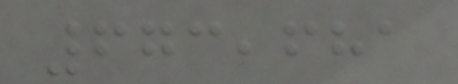673,681
